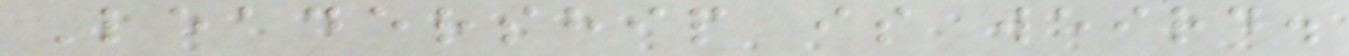Leadership is weird.
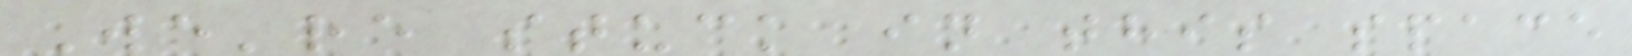We're stuck in this space
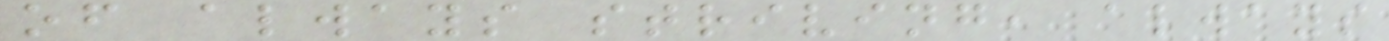of always striving, always
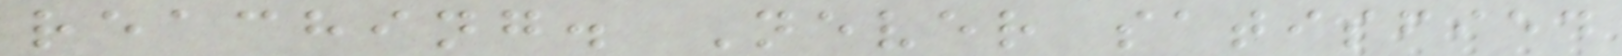reaching. Never satisfied
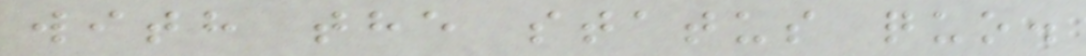with the status quo.
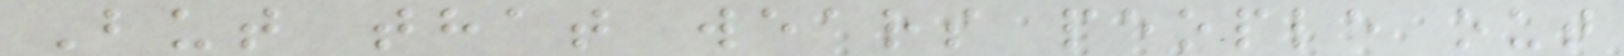But that wears people out
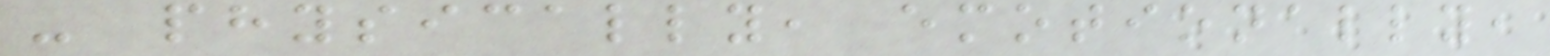- physically, emotionally,
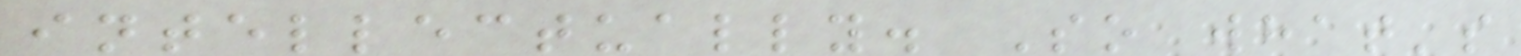intellectually. So what's
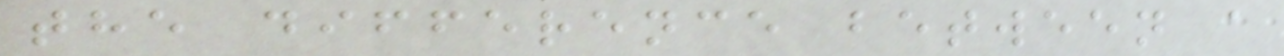the difference between a
